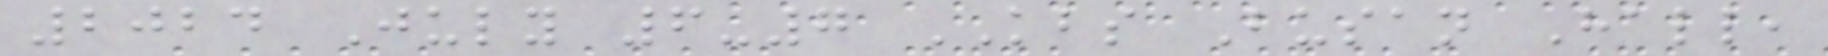2024 July 6-7 KBS Busan Hall,
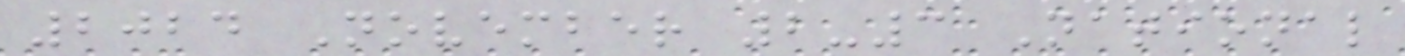2024 November 2-3 National
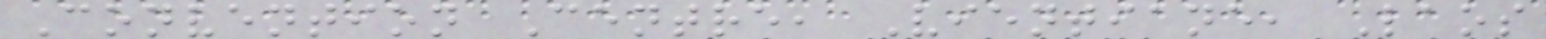Convention Centre, Vientiane, Laos
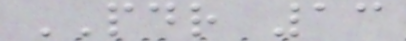PDR 13
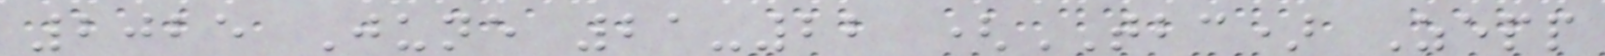2025 June 21-22 (TBC) Zepp
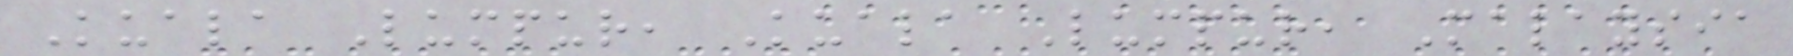Kuala Lumpur, Kuala Lumpur, Malaysia
